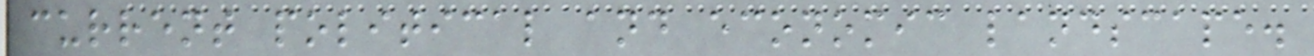current political and economic landscape.
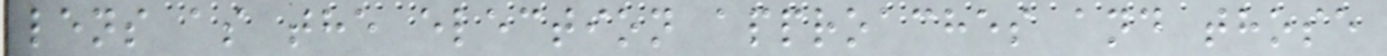lens as the election approaches and those
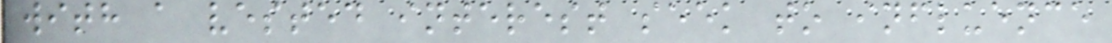with a vested interest seek to influence
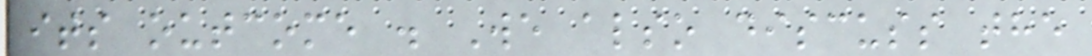its outcome . We also discuss the
